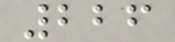226
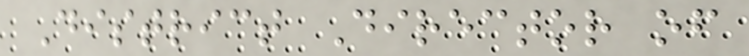District Director of
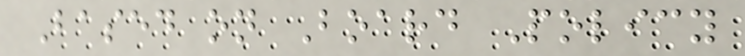Based on Board Policy
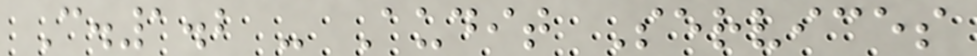C.1.2 - Audit Services
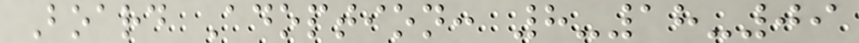Board Adoption: 8-18-09
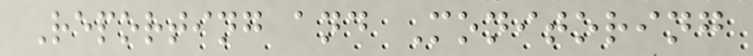Reporting and Monitoring
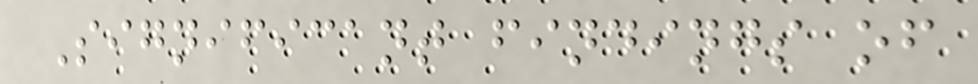Significant findings of
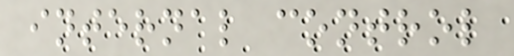internal control
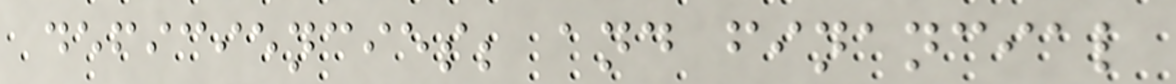deficiencies; and financial
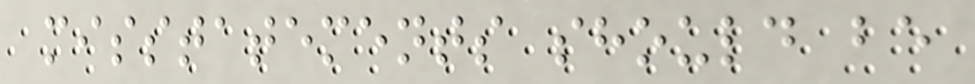misstatements should be
